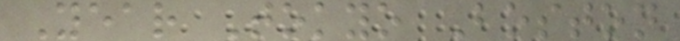Year Tokyo Boston
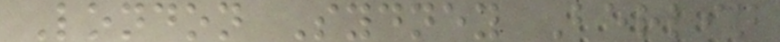London Sydney Berlin
